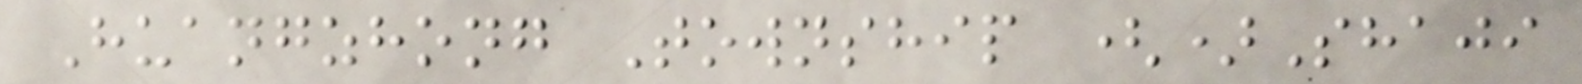Huangzhong Township ()Shaji
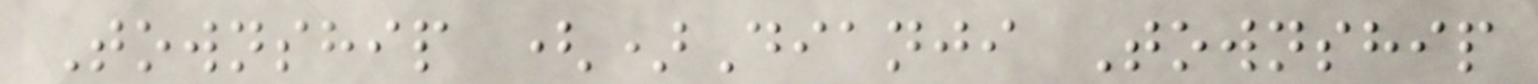Township ()Dianji Township
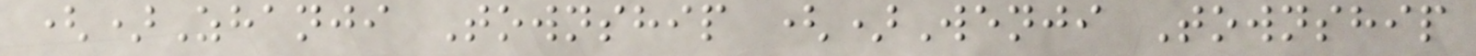()Zhanji Township ()Wenji Township
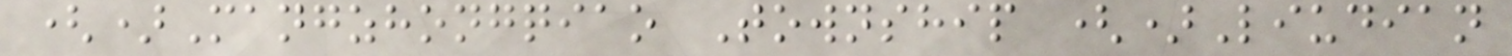()Mangzhongqiao Township ()Liudian
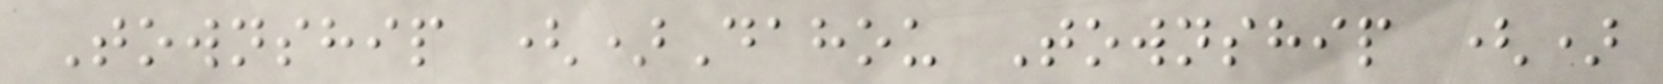Township ()Dahou Township ()
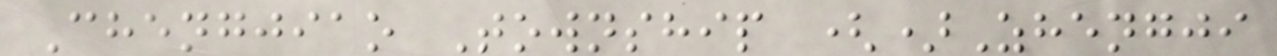Chengjiao Township ()Zhengji
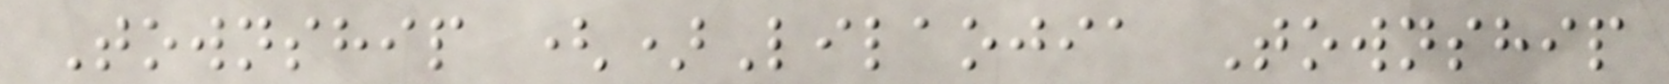Township ()Lilaojia Township
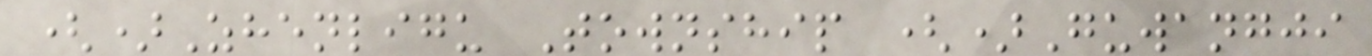()Zhenligu Township ()Guwangji
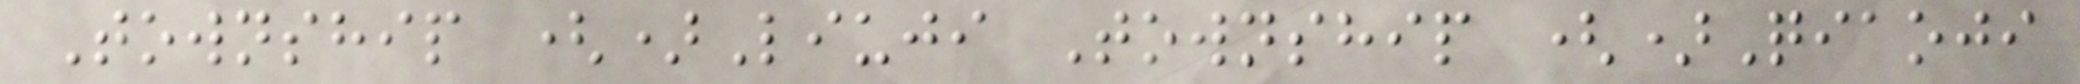Township ()Liuji Township ()Qiaoji
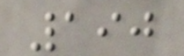190
